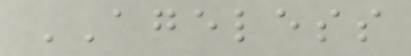AGELESS
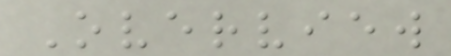Overview
